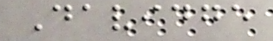Davidge
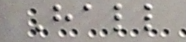Hall
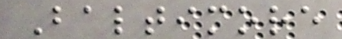Baltimore
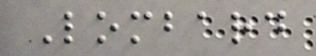Lombard
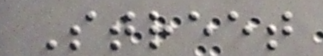Street
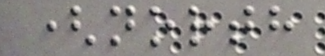(north
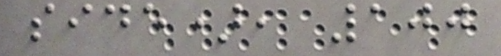side), 100
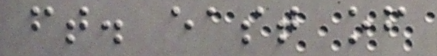ft. east of
